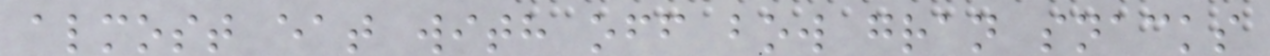almost eat with off bow gran snacks
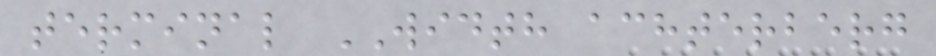terminal WIDTH achterberg
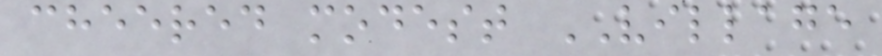cheered modest VILLAGE
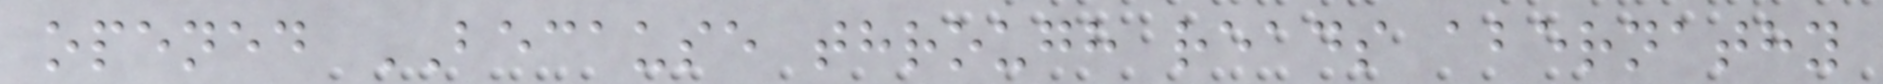opened BECAUSE through reads abernathy
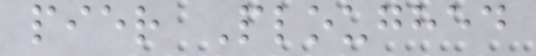pier Ploughed
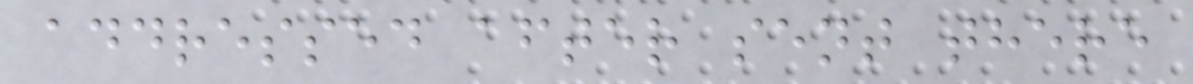addressed after sent there
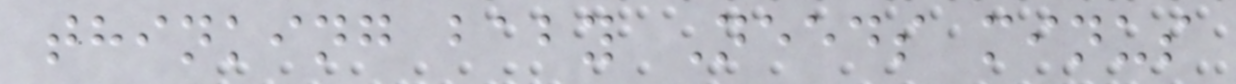thinking baby Needs minus
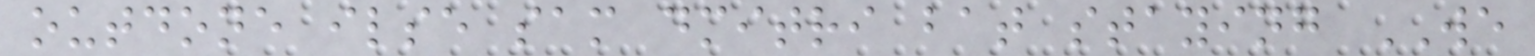outdone ilse sam dmitri bat staying WE
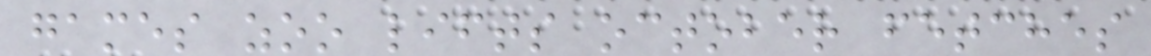games zoo lifts october fetches
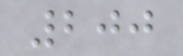200
